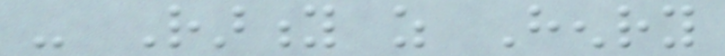- Rarity as Henry
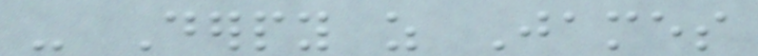- Derpy as James
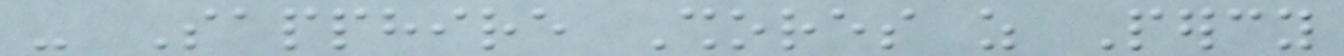- Sapphire Shores as Percy
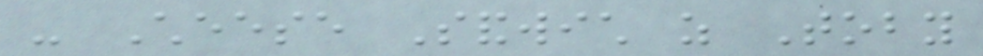- Cheese Sandwich as Toby
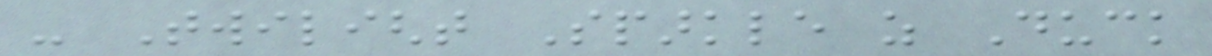- Twilight Sparkle as Duck
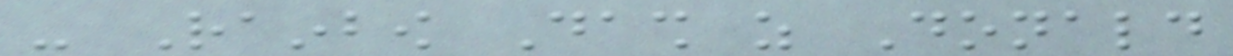- Rainbow Dash as Donald
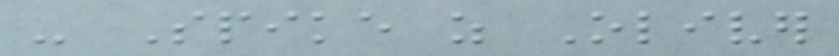- Spike as Oliver
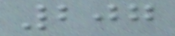207
